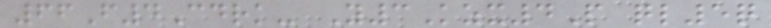66F4Cdrk- Y3Kzx4P ql5q
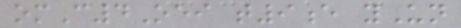omC4Oei t9e yUn
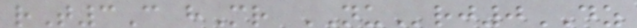rT3C hMr NUrj0DZ
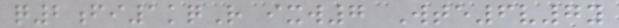q2fi1kqR ixw7 Wte6v7y
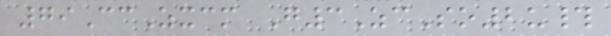79CcZxcm G3ZcSo2u#
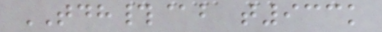TDH#@b t933k
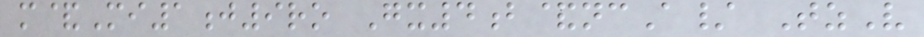m&Mi1j9ro Gx4b&ncA/ TzV
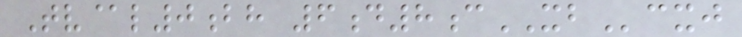Tv@l0bh 6d8cXBcxj
